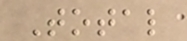Total
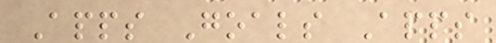Apps Goals Apps
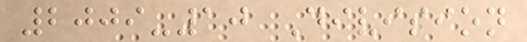2009-10 Division
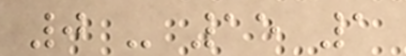0 - 15 1
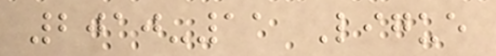2010-11 Ligue
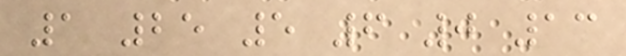1 25 5 6 0 13
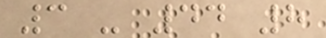3 - 44 8
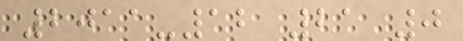2011-12 21 0
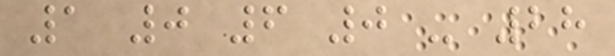1 0 6 0 - 28
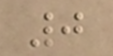0
